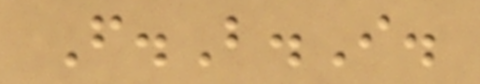F.B.I.
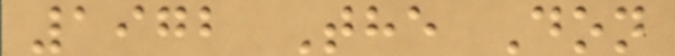1972 The Don
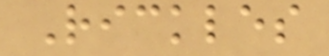Rickles
